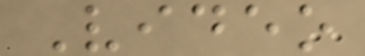Video
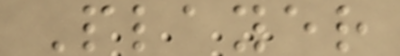Player
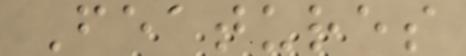Features
